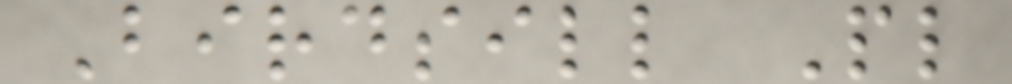Birdsill Pl
